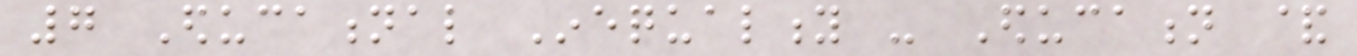7 Educational Inequality - Education &
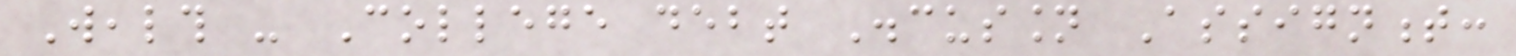Wealth - College debt Discussion Assignment:
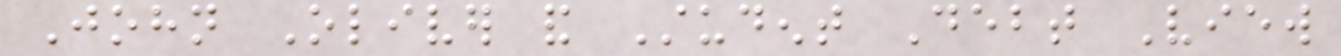John Oliver and Student Debt View
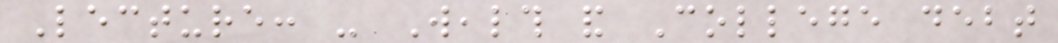Lecture: - Wealth and College debt
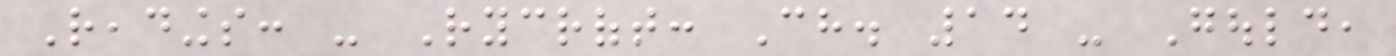Readings: - Rycroft: Ch. 14 - Gould,
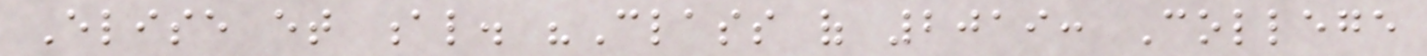Elise et al. "Class of 2019: College
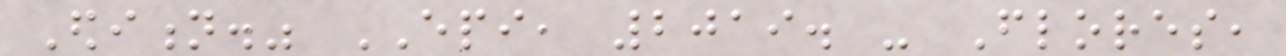Edition." EPI, 2019. - Flores,
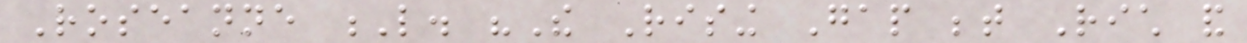Roseanne L. "The Rising Gap between Rich and
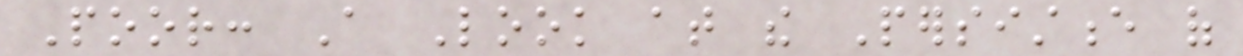Poor: A Look at the Persistence of
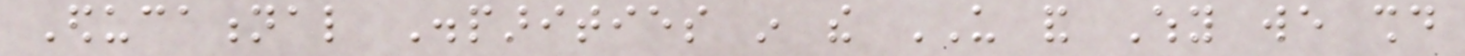Educational Disparities in the US and Why we should
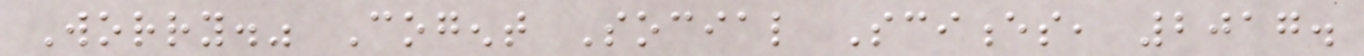Worry." Cogent Social Sciences, 2017.
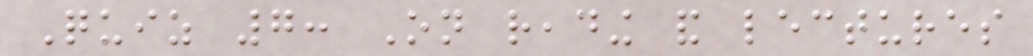Quiz 7: On reading and lectures
